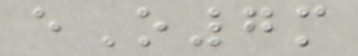eO7m
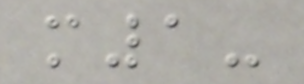m1-
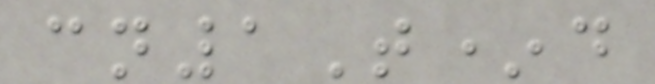cn1T*d
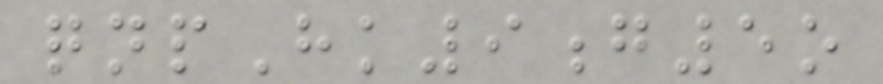qnpHk9g5o
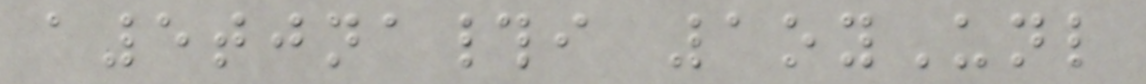a5tjna#i 1oyUnl
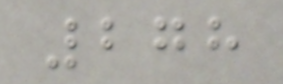278
